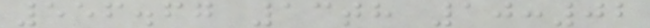556.67 13th 10:02
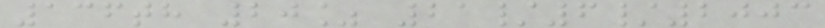136th 20% 21/6/2003
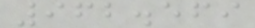962.569
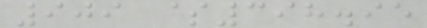909 $398.95
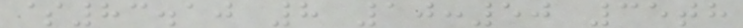$83.10 8 10:50 35th
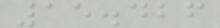15.426
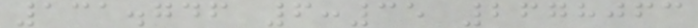131.746 6:35 2678063
